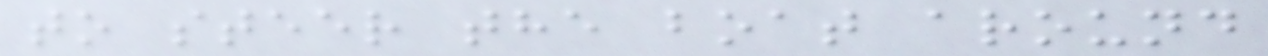to steer the boat around
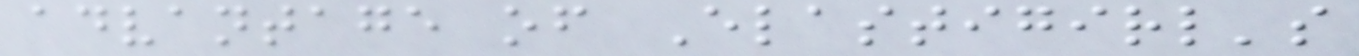advantage of Elastigirl's
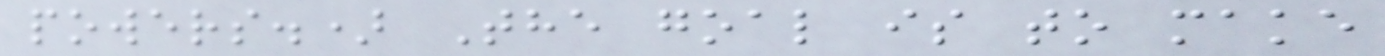powers.) The goal is to make
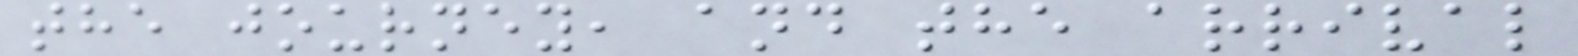the journey, and the arrival
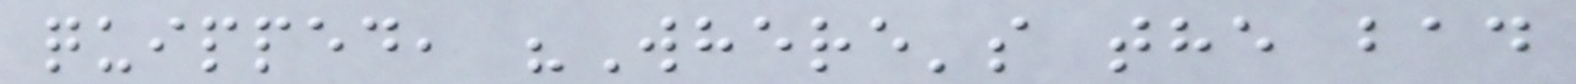quipped, "Where's the bad
